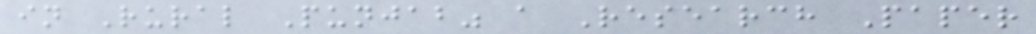in Rural Punjab" a Research Paper
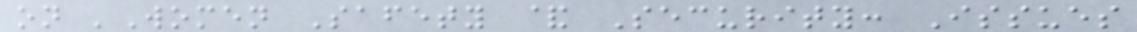on 'Women Safety & Security: Issues
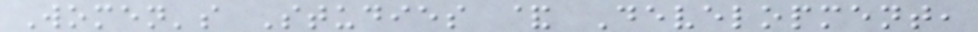Women's Studies & Development,
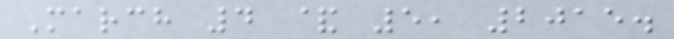March 4 & 5, 2015.
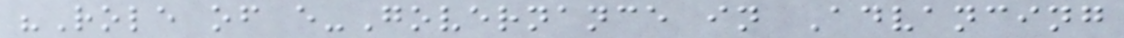"Role of e-Governance in Advancing
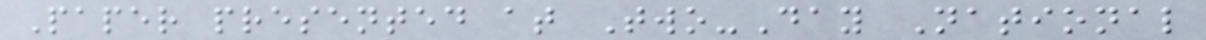Paper presented at Two-Day National
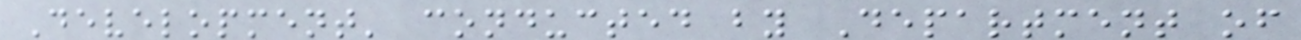Development' conducted by Department of
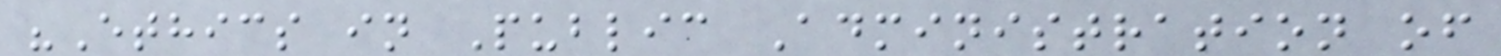"Ethics in Public Administration of
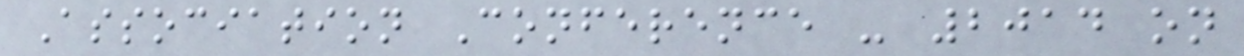Association Conference - 2014 on
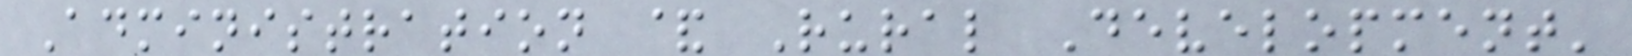Administration & Rural Development'
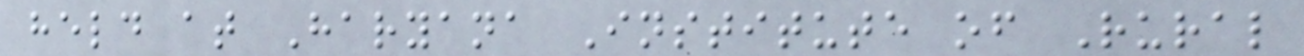held at Haryana Institute of Rural
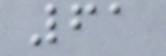61
